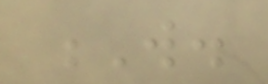W.
